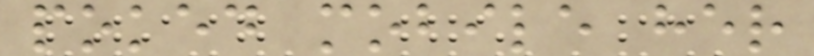poked mobile her
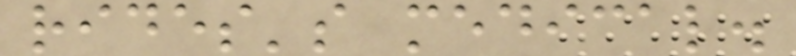rides's medical.
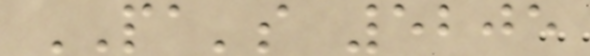PA's 5205
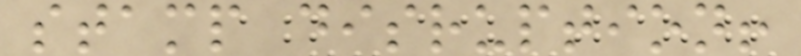stamp disruption!
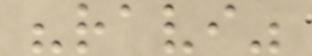"ravi"
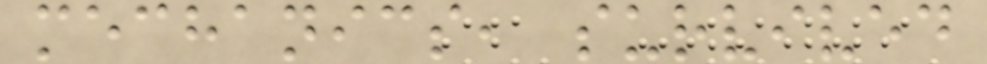mechanics, survived
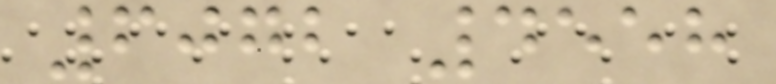6072 4558
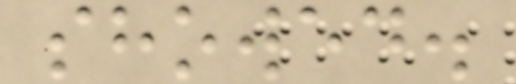showed.
